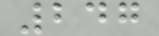247
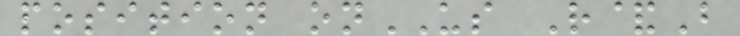position onUS R&B
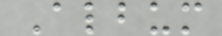Album
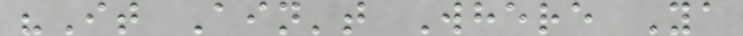"It Ain't Where Ya
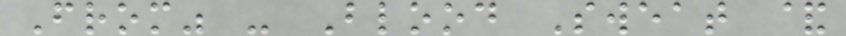From" - Blood Sweat &
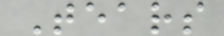Tears
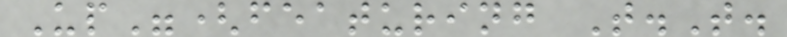Up"(featuring T.T.
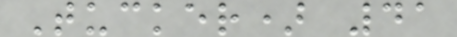Tucker) 41
